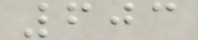603
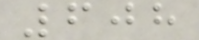608
